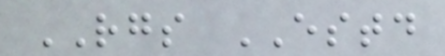RGS ESTD
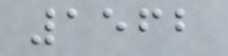1562
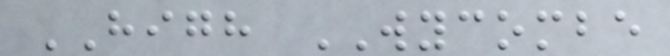HIGH WYCOMBE
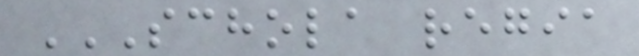SCHOLA REGIA
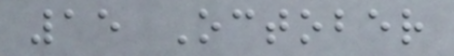15 October
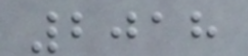2018
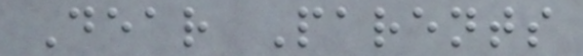Dear Parents
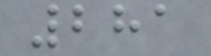281
